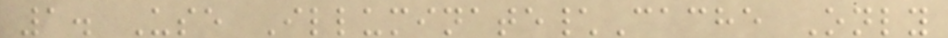1. Use Illuminate\Cache Only
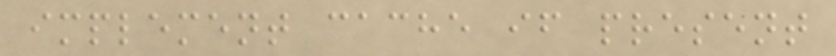implement cache if present
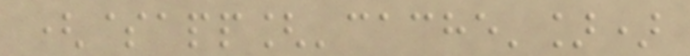($app['cache'])
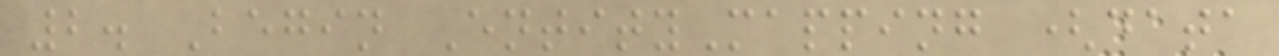2. Begin EntityMapping (data
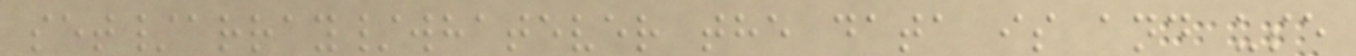set/array/whatever the data is and use
